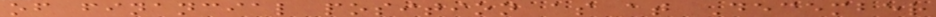of financial position as at December
